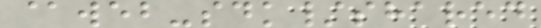@web-sdk/shared
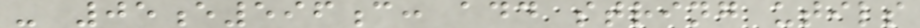- 05e596c: add string utils
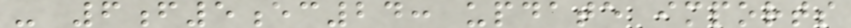- 6f5ec24: update imports
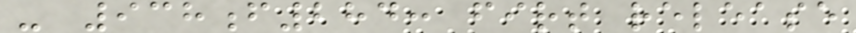- 938f284: firt release
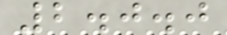2.0.0
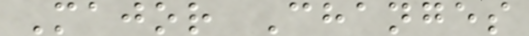Major Changes
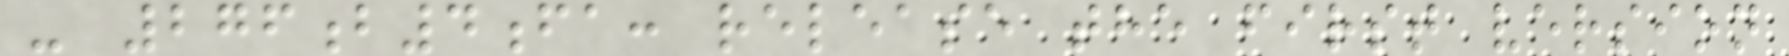- 276b4fa: release the first version
